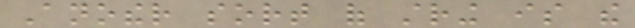Another sort of string is the
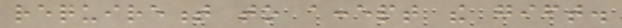requirement to accept the gift.
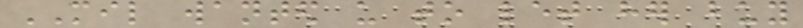MIL wanted us to let her buy
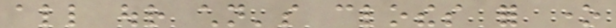all our children's clothes for one
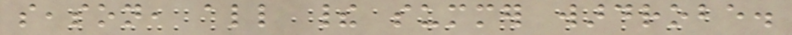season, all their summer wardrobe.
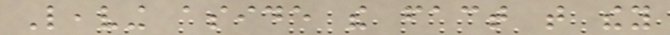Leaving aside the fact that they
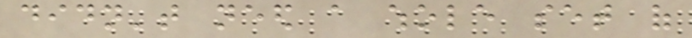didn't need a whole set of
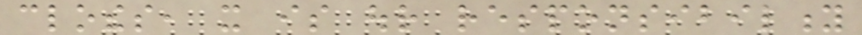clothes, it is our responsibility
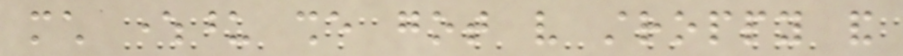much whereupon she got very stroppy and
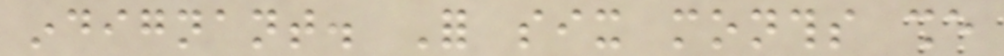indignant. For six months she
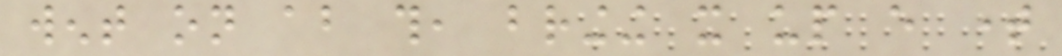went on about this, bringing it up every time
